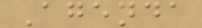Agenda
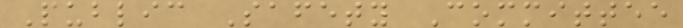Public Safety Committee
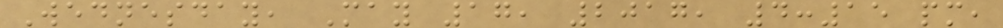Wednesday, May 17, 2017, 4:15 pm,
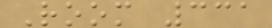Room 331
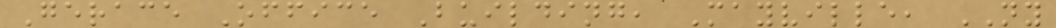Gerace Office Building, Mayville, NY
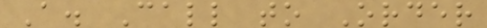A. Call to Order
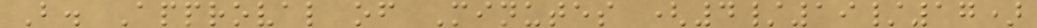B. Approval of Minutes (4/19/17)
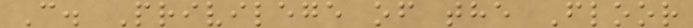C. Privilege of the Floor
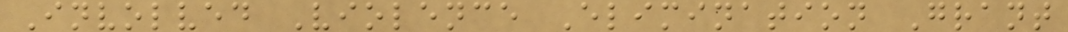Involved Violence Elimination Grant
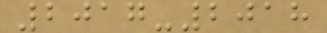2017-2018
